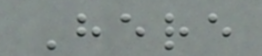Here
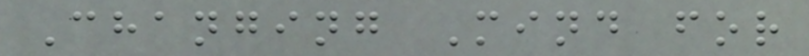Changing Mind for
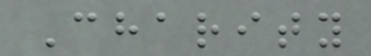Charity
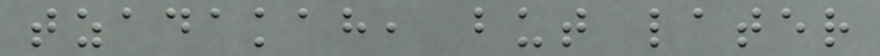tzadakah, but later
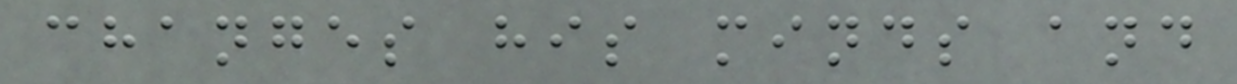changes his minds and
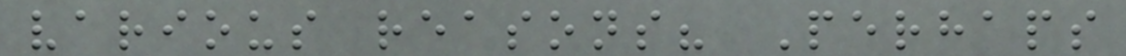various reasons? Perhaps
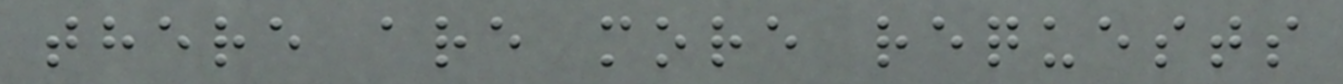there are more requests
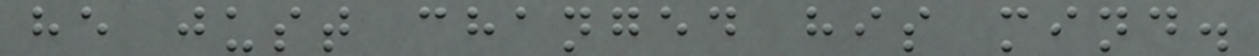he just changed his mind.
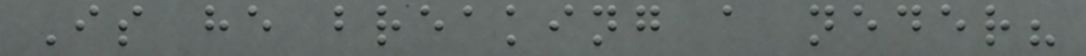Is he breaking a neder?
